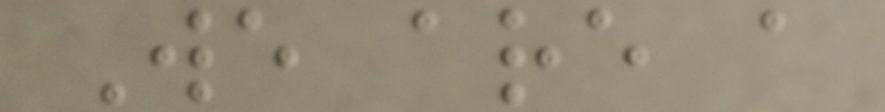We are a
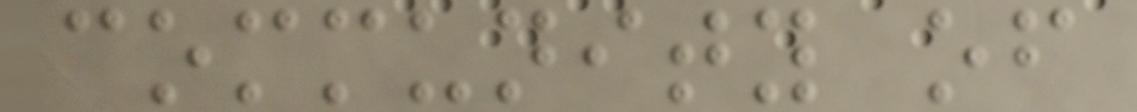community of
